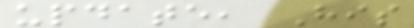update, His
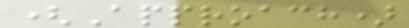(Approach)
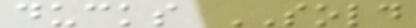ducks SOLD
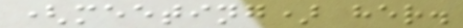(meeting) her.
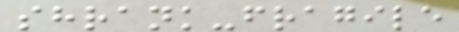shrank-fragile
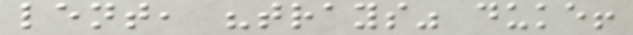lent, "trays" duke!
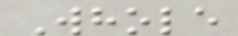Whole
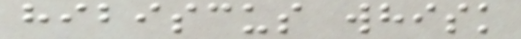hibiscus whisk
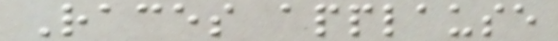Races applause
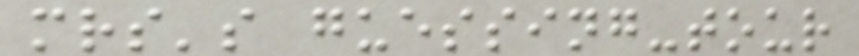mrs's guessing-tour
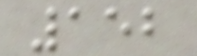152
